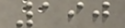190
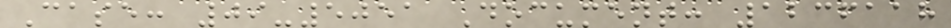Case: 09-5051 Document: 1236118
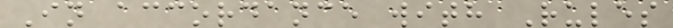In accordance with Rules
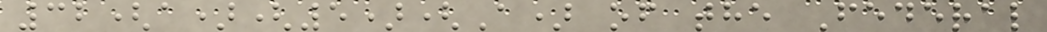32(a)(5)(A) of the Federal
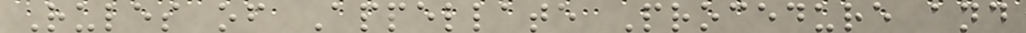Rules of Appellate Procedure and
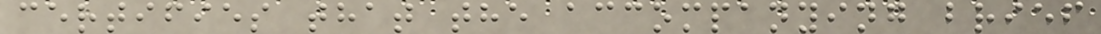certifies that the accompanying brief
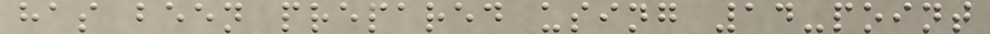has been prepared using 14-point
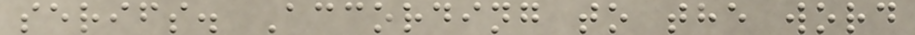serifs. According to the word
